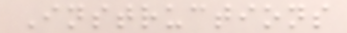Instructions
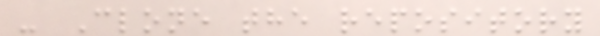- Clone the repository
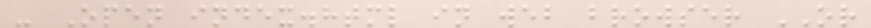- Open index.html in web browser OR
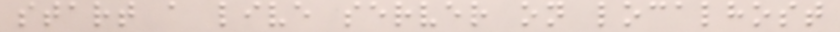start a live server on localhost
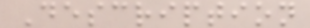Description
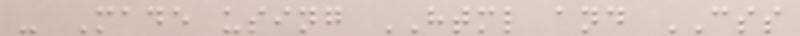- Made using HTML and CSS
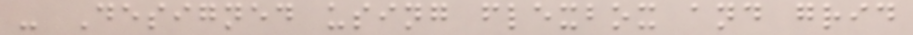- Designed using flexbox and grid
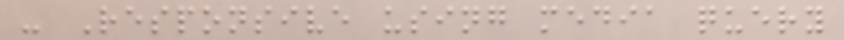- Responsive using media query
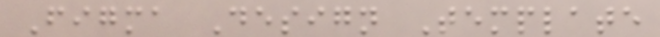Figma Design Template
